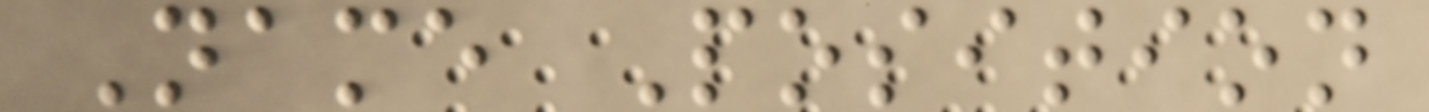Name Position
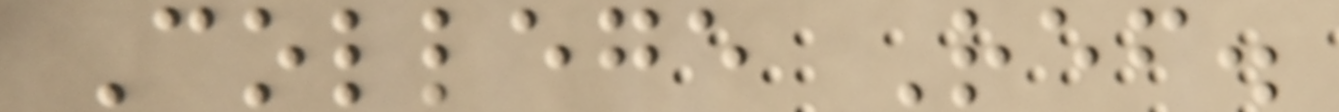College Ref.
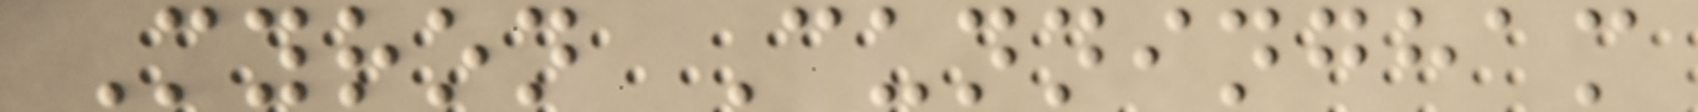Myron Cunningham
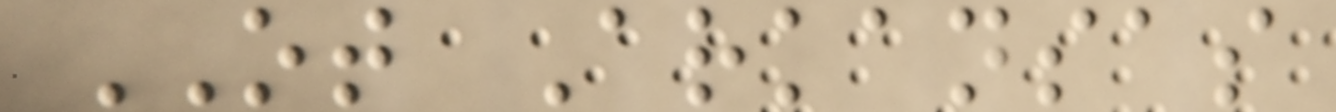OT Arkansas
